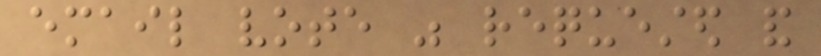email vote was requested and
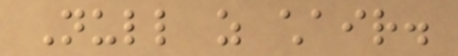Null as chair.
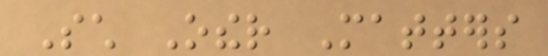Such Other Matters
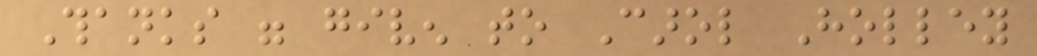Thanks were given to Carol Holley
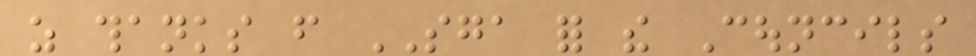as thanks from SGA for the Councils
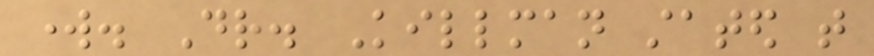work. Dr. Killman stated that
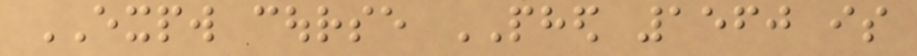EXPW course PHED 1560 is
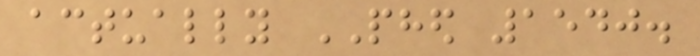actually PHED 1540.
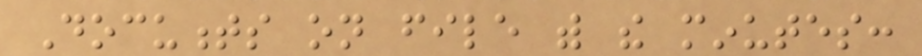Documents on file with the minutes:
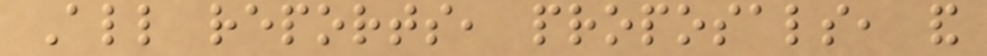All reports, proposals, and
